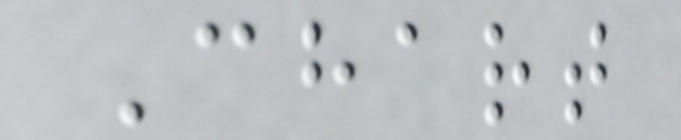Chart
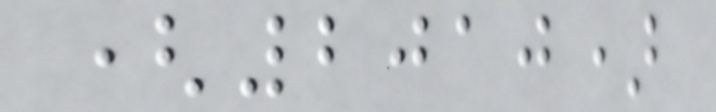(2010)
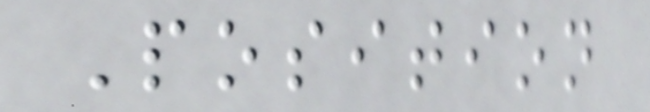Position
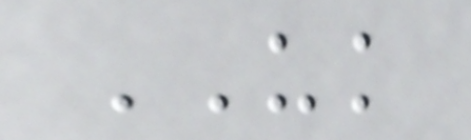UK
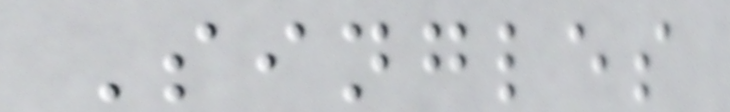Singles
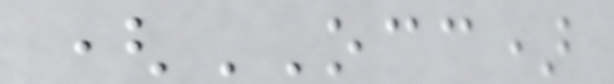(OCC)
